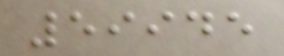59945
